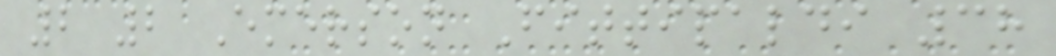2 2 Emerson Fittipaldi 38
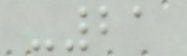-21
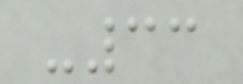-33
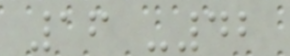16 -42
